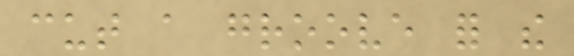cut a groove for the
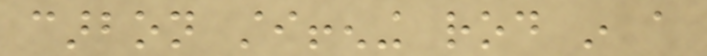carbon stiffening rod in a
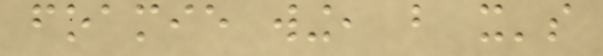foamie wing, but it's
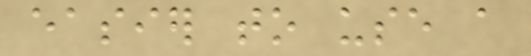easier to use a
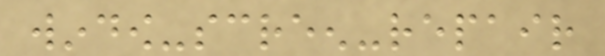window-screen-repair
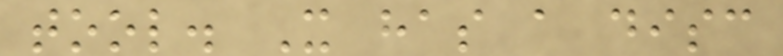tool. It has a disc
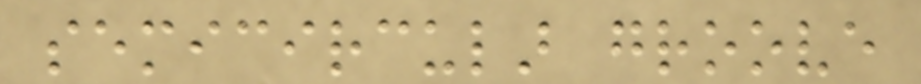semicircular groove
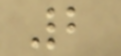2
